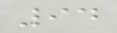94
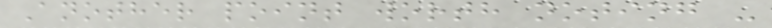Another point worth noting -
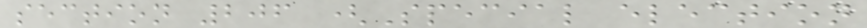section 206 (Special election
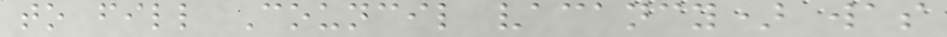to fill Council vacancy) was
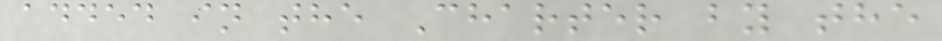added in the Charter by the
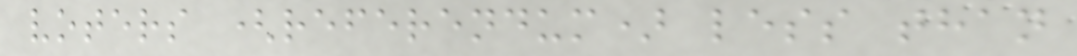voters (referendum) less than
